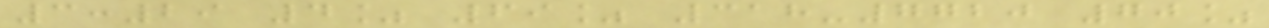3:29 4% 69% 318-7720 70%
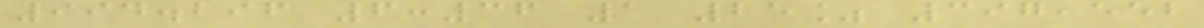994.296 6:36 1 25% 397,552
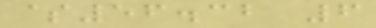$56.32 6
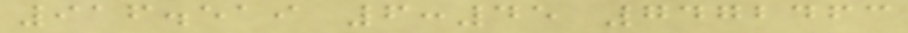916.519 6:45 7472463
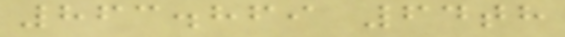863.869 64th
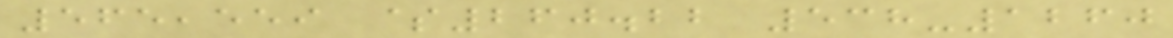565,559 $260.22 538-1260
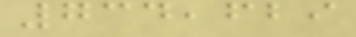734,629
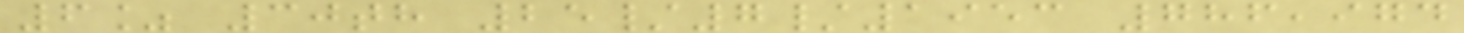6% 30th 25/7/1953 786,974
